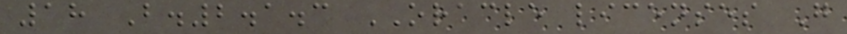18 B.2.1.3 ORACLE licenses G
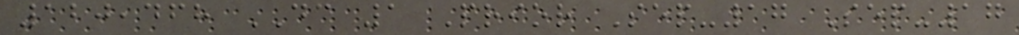120,468 DC 1 Prior Sep-17 Sep-17
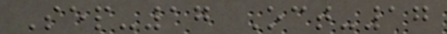Sep-17 Oct-17
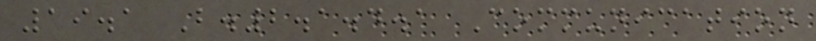19.1 B.2.1.4.1 Communication
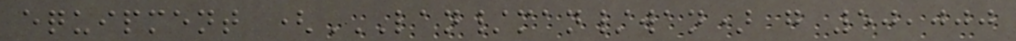equipment (LAN/MAN/WAN) G 50,000
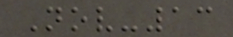Nov-13
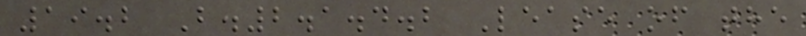19.2 B.2.1.4.2 Lease of the
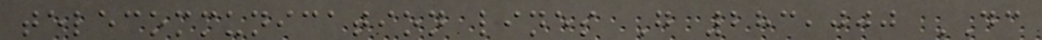telecommunication lines G 283,000 DC
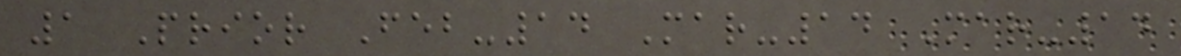1 Prior Feb-14 Mar-14 Mar-14
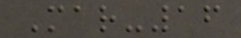Mar-16
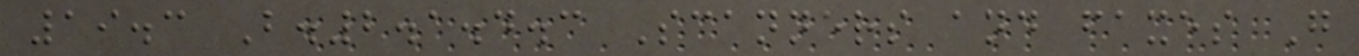19.3 B.2.1.4.3 Scanners and faxes G
